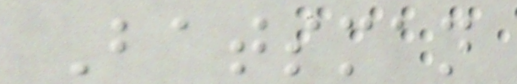Batsman
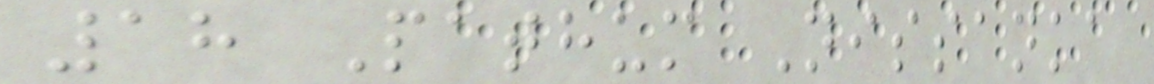18 Pathum Nissanka
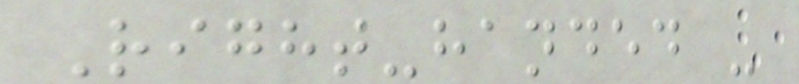Right-handed -
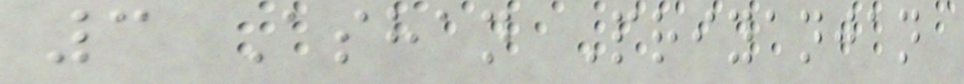3 Ashan Priyanjan
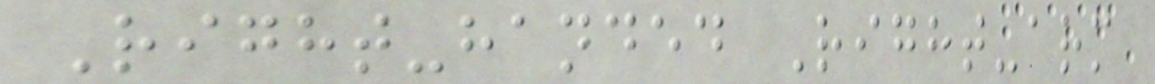Right-handed Right-arm
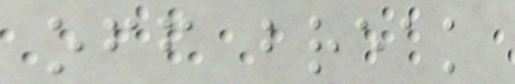off break
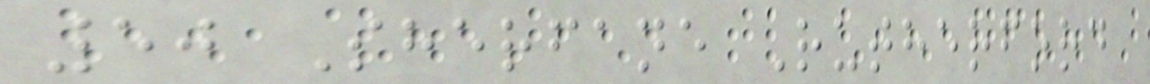50 Sherfane Rutherford
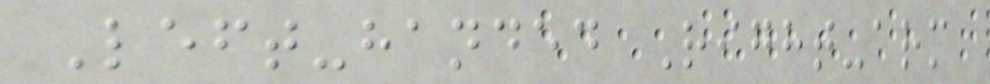Left-handed Right-arm
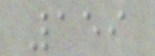159
